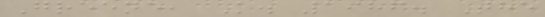Greene, K. 1986. The
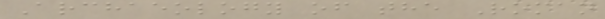Archaeology of the Roman
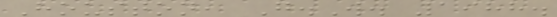Houston, G.W. 1988.
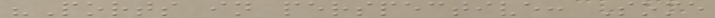"Ports in perspective: Some
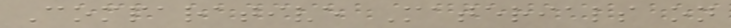Comparative Materials on
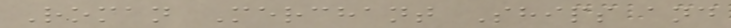Roman Merchant Ships and
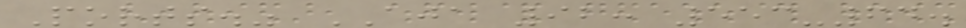Ports." AJA 92: 553-64.
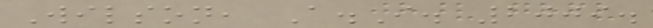Wilson, A.I. 2009.
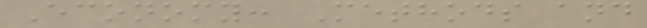Economy: Methods and
